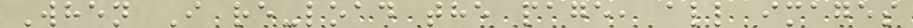When I re-load the page, all images
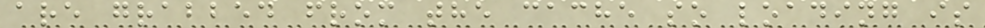are grabbed from the cache so loading is
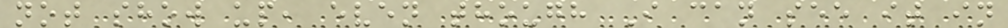not show up, even though I can see it in
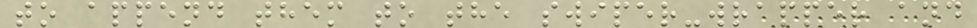to append them to the swiper-wrapper and
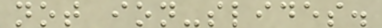not ion-slides.
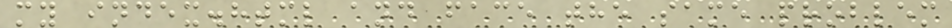my index.html and face the same problem
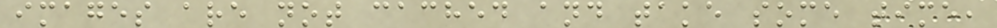images are not cached and take some time,
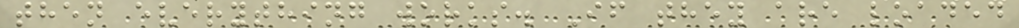then everything works. If they are loaded
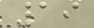19
